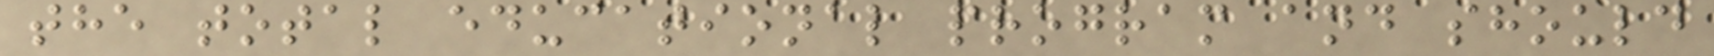the total educational program and should
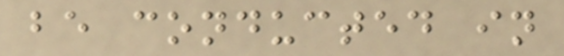be conducted in
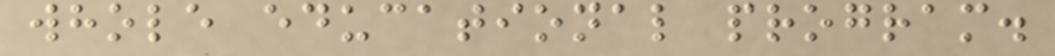whole educational program.
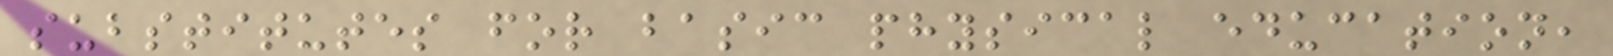substitutes for basic physical education,
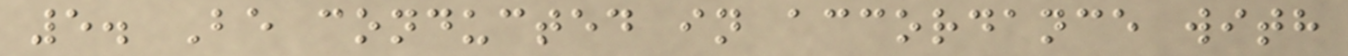5. Be conducted in accordance with
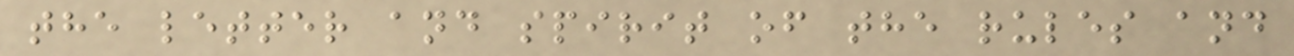the letter and spirit of the rules and
